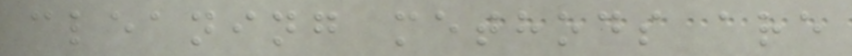cleaning methods are
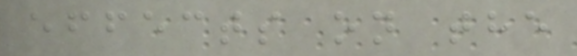effects on the
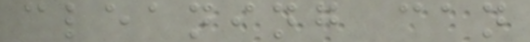cleaning can
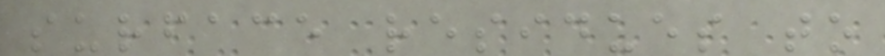surface residues to
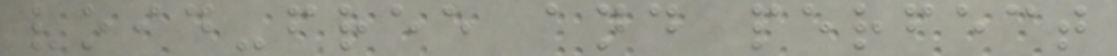void-free and perfect
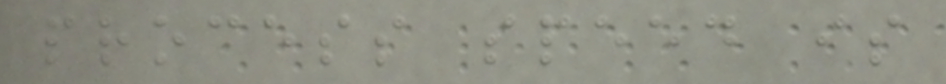process speed is
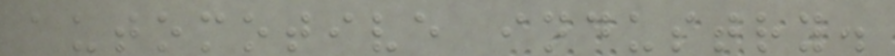automotive industry.
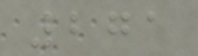271
